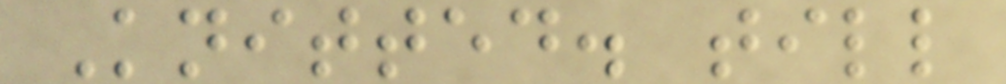Knitted. till
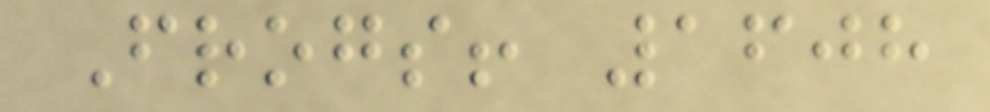Frogs! 1608
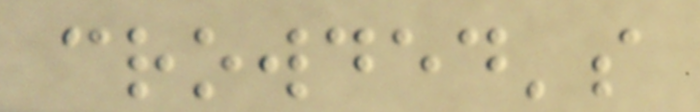crowded's
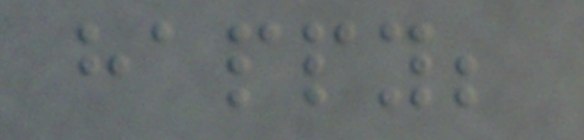happy;
